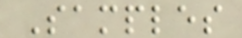Samples
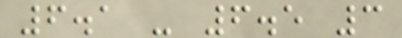6.1 - 6.5 3
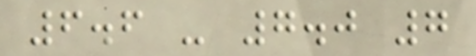6.6 - 7.0 7
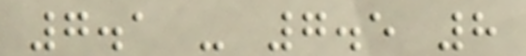7.1 - 7.5 8
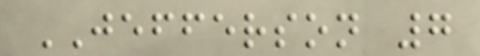JEFFERSON 7
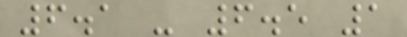6.1 - 6.5 1
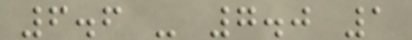6.6 - 7.0 1
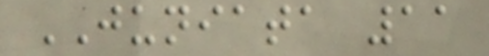JUNIATA 11
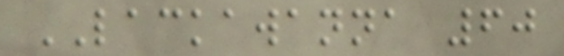LACKAWANNA 60
